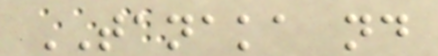TANAKA nd
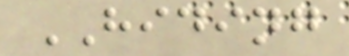HIDING
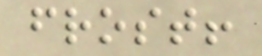frost!
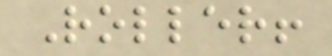Roller!
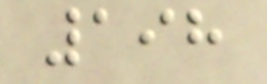198
